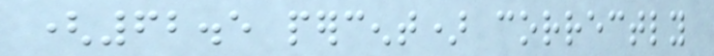(62.5 percent) correctly
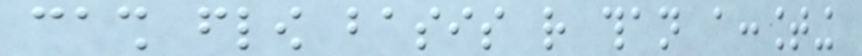cash flow basis rather than accounting
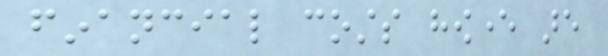financial costs however are
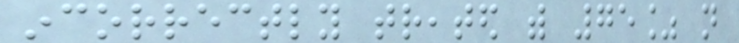incorrectly treated with 75% not
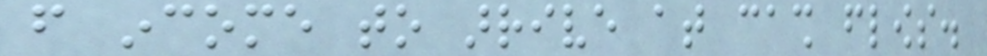from income to arrive at cash flows.
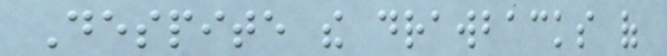Despite the drawbacks of
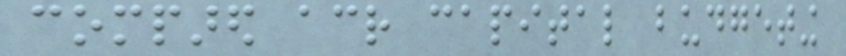compared across capital budgeting
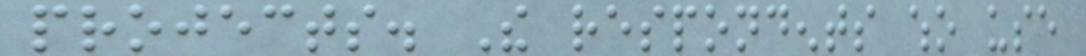projects. The respondents who use
